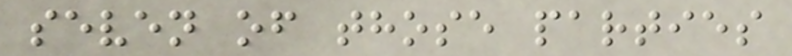seven of those parties
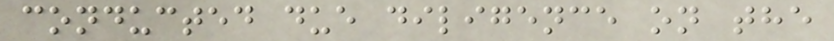conducted due diligence on the
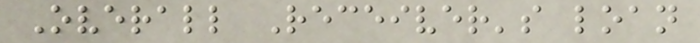Overall Receiver's loan
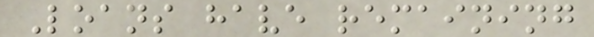Loans have remaining
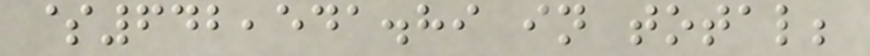$642,541.89 in total;
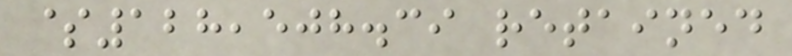$128,508.39 retained
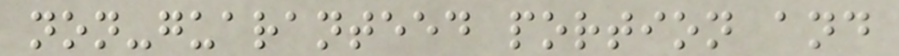non-guaranteed portion and
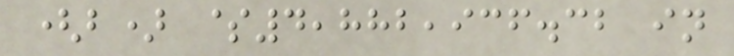(b) $4,882,936.32 in
